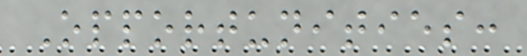Opportunities:
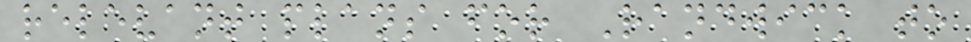relevant plans for Randwick to
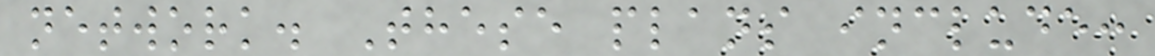network. These plans include:
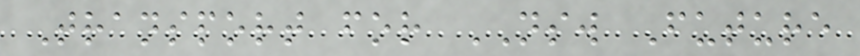Transport for NSW Future
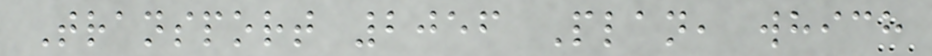Transport 2056 Plan, which
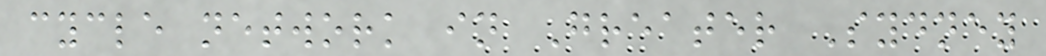cycle network in Greater Sydney
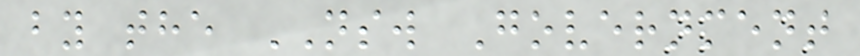by the NSW Government
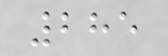285
